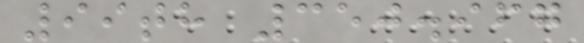99th 350.967
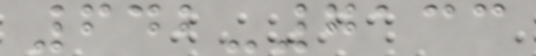642-7133
